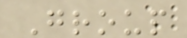Group
